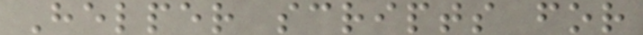Helper scripts for
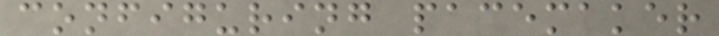configuring pacemaker
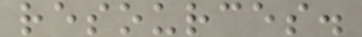resources.
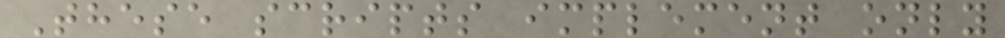These scripts implement only
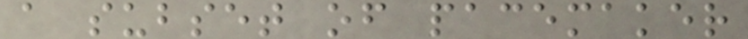a subset of pacemaker
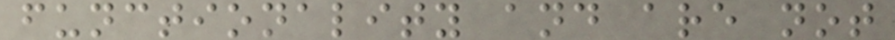functionality and are not
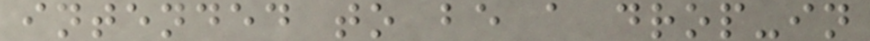intended to be a drop-in
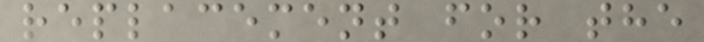replacement for the
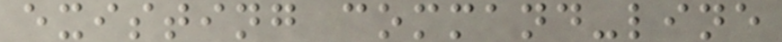existing command-line
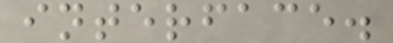interface.
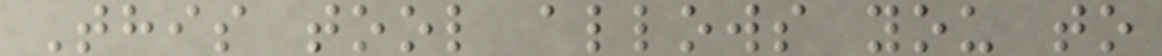This tool allows you to
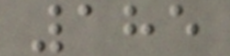185
